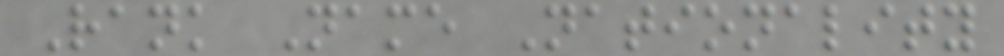Rank Name Nationality
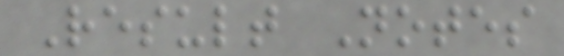Result Notes
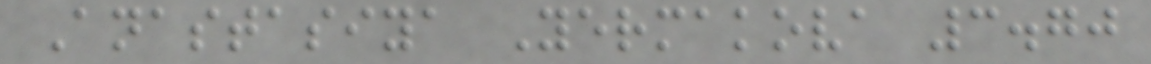Anastasiya Yermakova 3.70
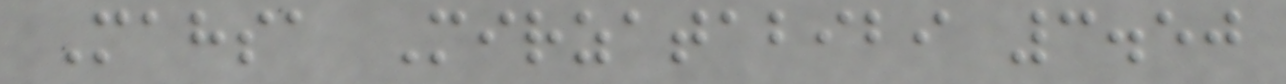Mahsa Mirzatabibi 3.50
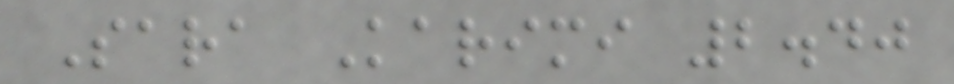Sara Karimi 2.40
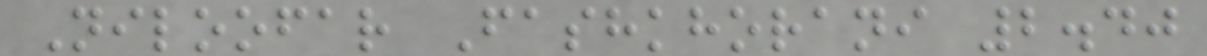Niloofar Fashkhorani 2.40
